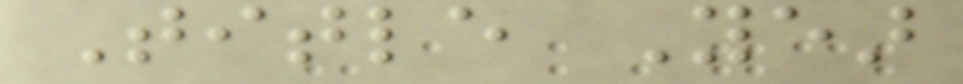Title Year
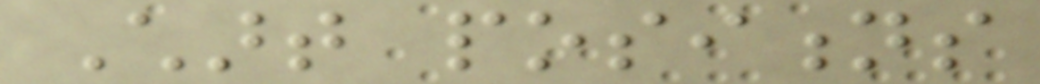Chart positions
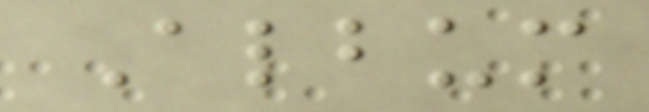Album
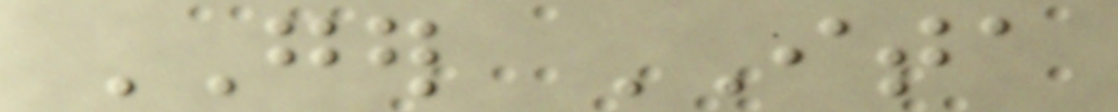GER ITA
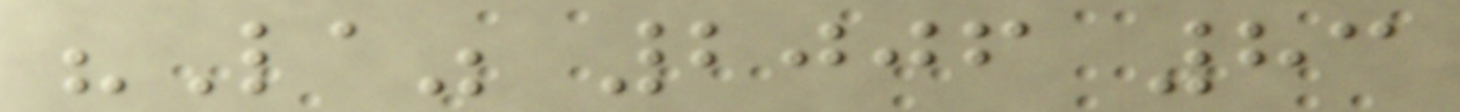"La" 2006 83
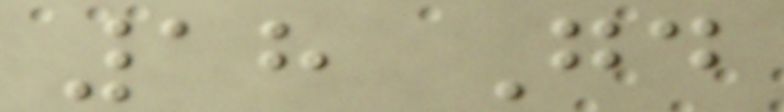18 Good
